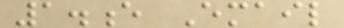1.e Email
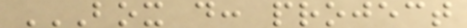BOX D: PROJECT
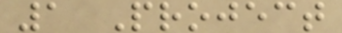1 Project
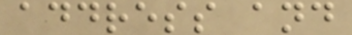address and
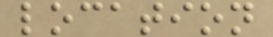location
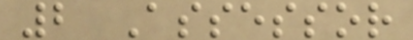2 Assessor
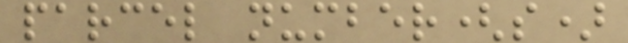parcel number(s)
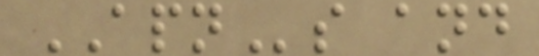APNs and
